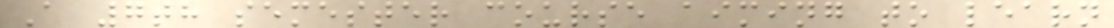A 7th semester course aiming to learn
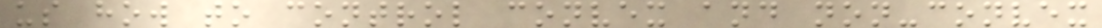us how to control convex and non-convex
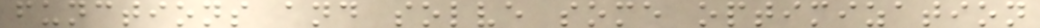functions and solve some optimization
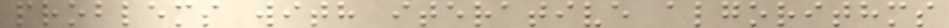problems with iterative algorithms
